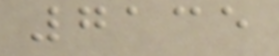7135
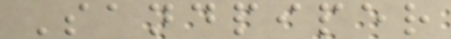Sandpiper
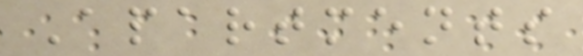Apartments
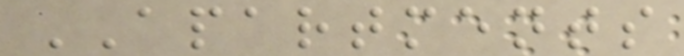APARTMENTS
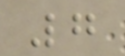7
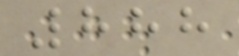888
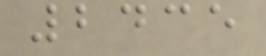2435
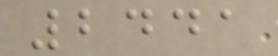2441
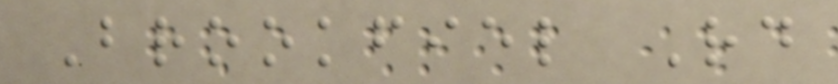Brookfiel Rd
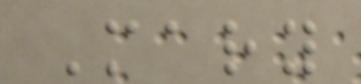Mary
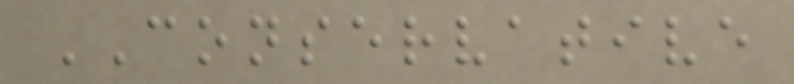CONSERVATIVE
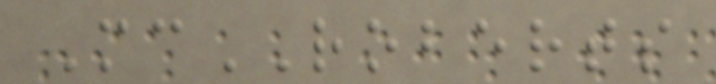McROBERTS
